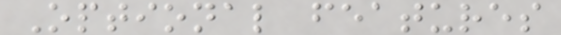Optional features
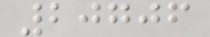20706
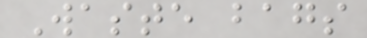Waste bags
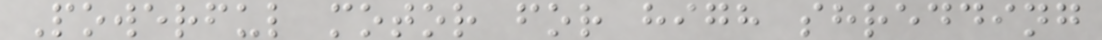Powerful motor for high shredding
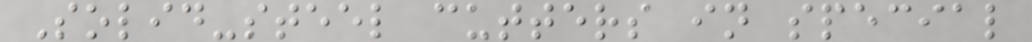Solid-steel cutters in special
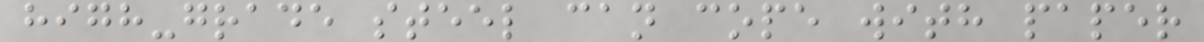high-grade steel can cope with paper
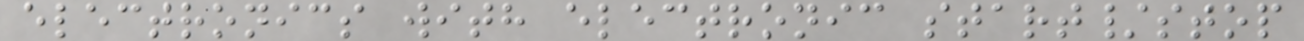electronics with electronic start/stop
